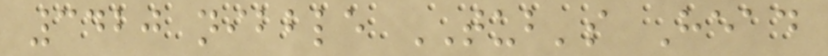3420 nibble TUB's Head
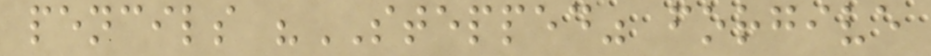pencils "STEPPED" forgive
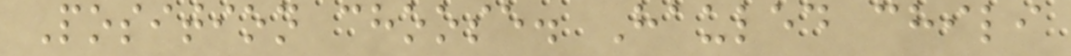Position choose. Hauled chili
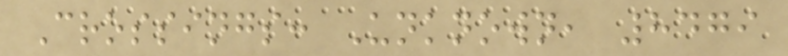Crossings: Unknown, 8479
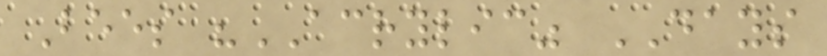Bees "ACRYLIC" DAYS
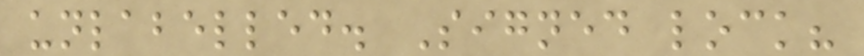unlabelled. Signed lock?
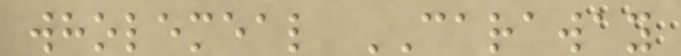wholemeal CARAWAY
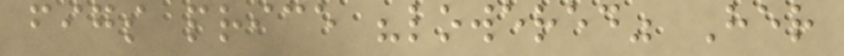figs price "lowered" Her
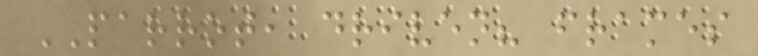PARROT, driven? frames
